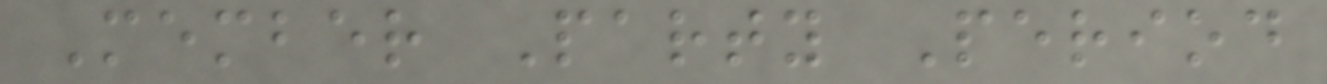Member Party Period
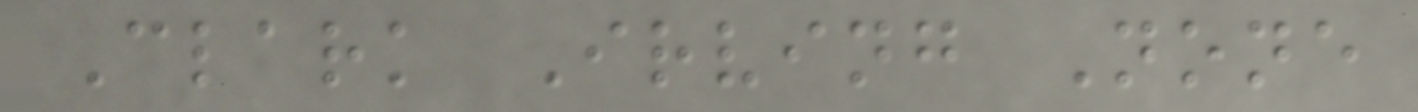Clark Irving None
